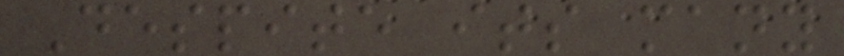Despite its many
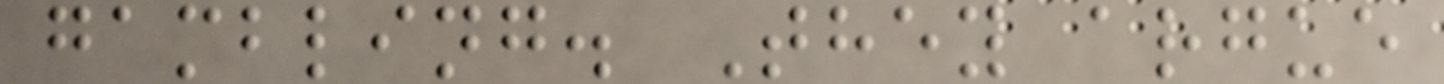gambling. They argue
